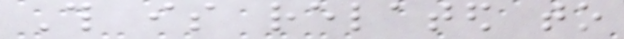This is related to
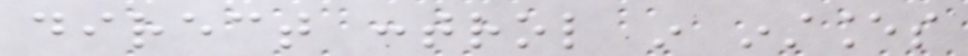direct control in instances
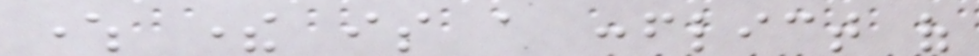where there is a conflict of
